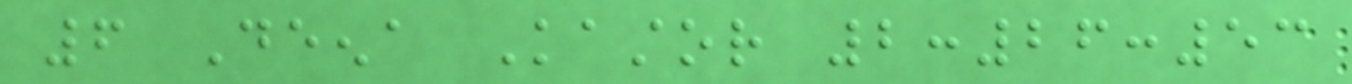6 Deena Kastor 2:26:53
